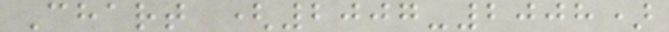Chart (2007-2008)
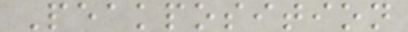Peakposition
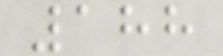188
